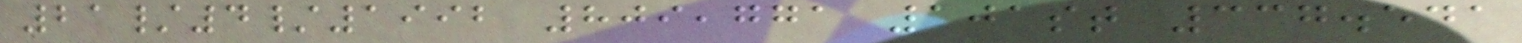21/4/1992 809,771 101st 337.541
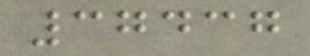37437
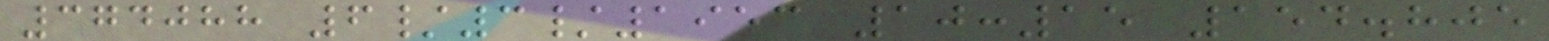374088 6/3/1953 10:15 154.805
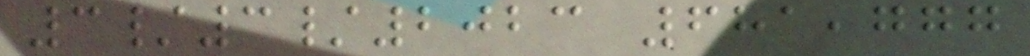3/3/2023 681,777
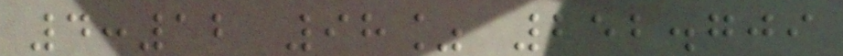4:12 98% 252.709
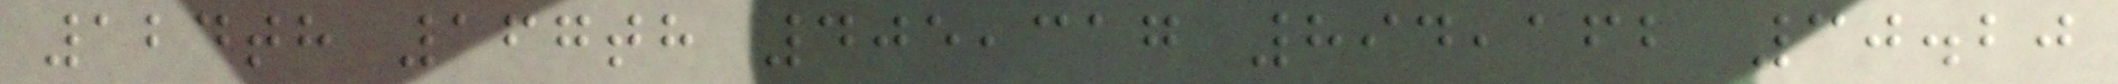124th 167th 405,317 894,162 30.20
